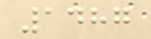1487
